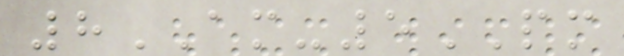8AM-5PM
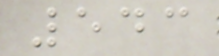543
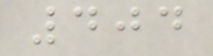404
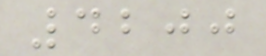4200
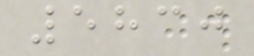5830
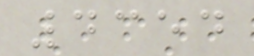4354
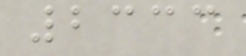2333
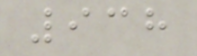938
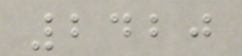2420
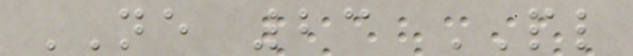NE 23 PL
